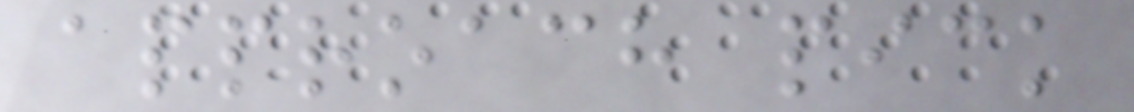approach pick
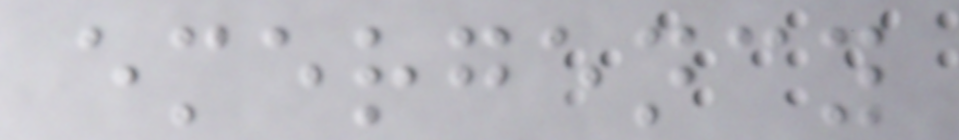emergency
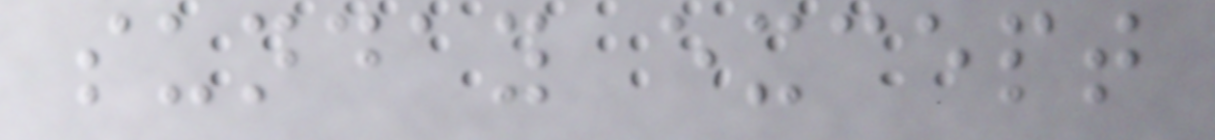sunday except
